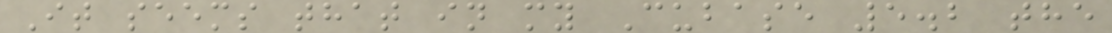It seems that in my Cubase 5.2 the
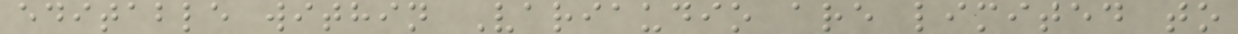editable within Variaudio are limited to
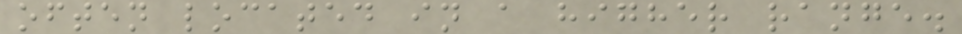often located in a higher range.
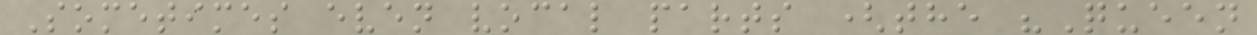Sometimes even vocal parts (the "Queen
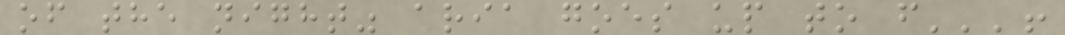of the night" aria goes up to f'''!
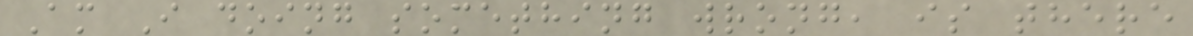Am I doing something wrong, is there
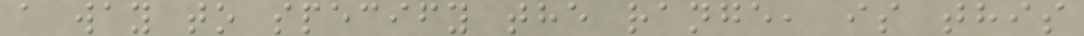a way to specify the range, is this
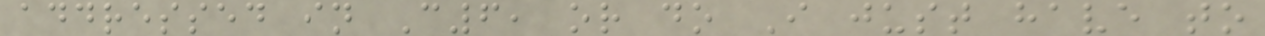addressed in C6, or do I just have to
